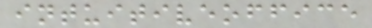intuitiveoffice
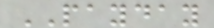PAYDAY
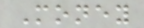Money
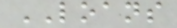LOANS
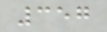357
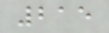215
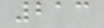213
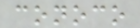conoco
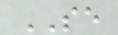SE
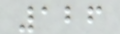126
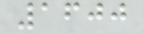1600
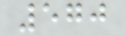570
